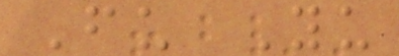Fu Yu
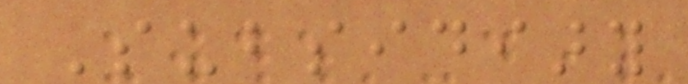Subsidiary
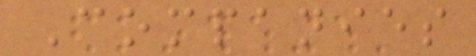Companies
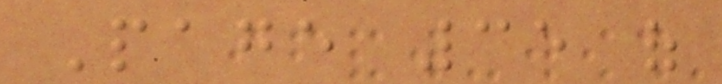Page 35 of
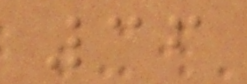36
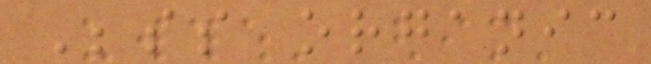Besides organic
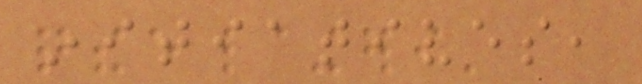initiatives,
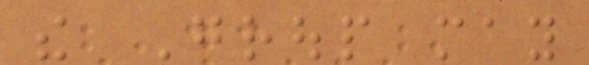the Group may
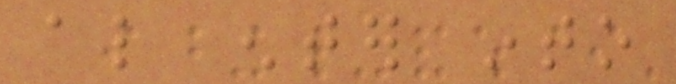also enter into
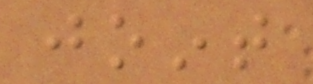joint
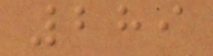289
